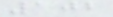102
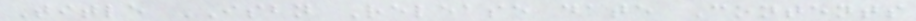Title ISBN Release date Contents
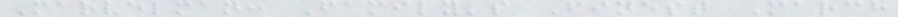Marvelman: Family's Finest March
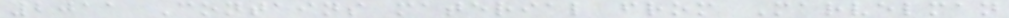2011 Contains material from Marvelman
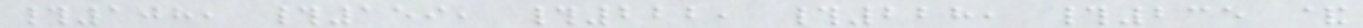#108, #159, #222, #228, #235 &
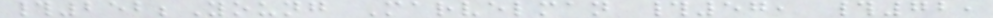#252;Young Marvelman #57, #72,
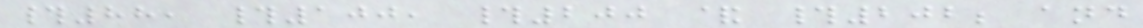#88, #100, #200 & #202; and
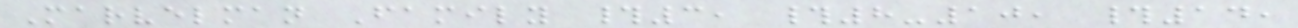Marvelman Family #3, #8-10, #14,
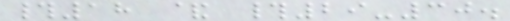#18 & #29-30.
